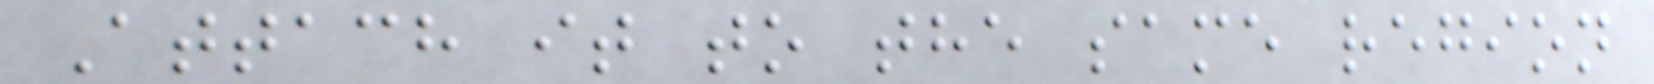Attach it to the same region
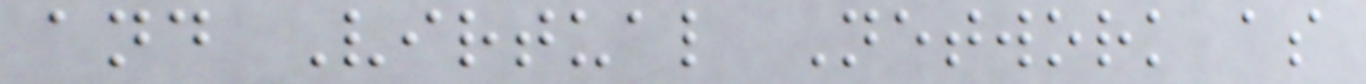and Virtual Network as
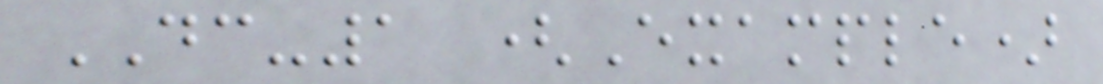DC-1 (Example)
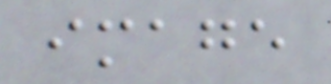image
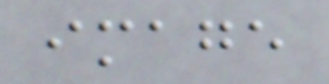image
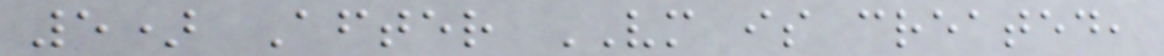5) After VM is created,
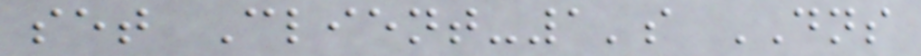set Client-1's DNS
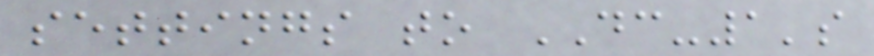settings to DC-1's
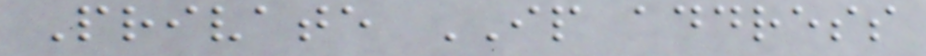Private IP address
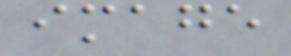image
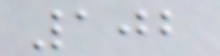102
